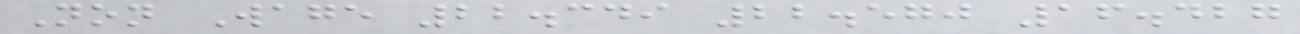Non Wage 22.349 22.570 16.427
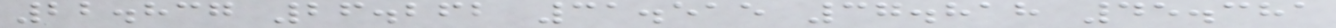22.837 26.262 31.515 37.818 45.381
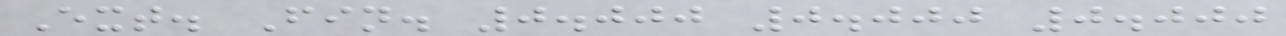Ext. Fin. 0.000 0.000 0.000
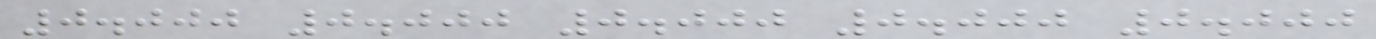0.000 0.000 0.000 0.000 0.000
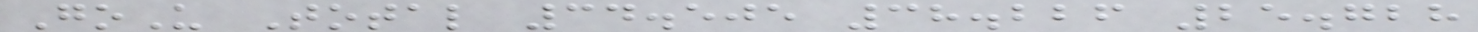GoU Total 34.505 38.226 25.728
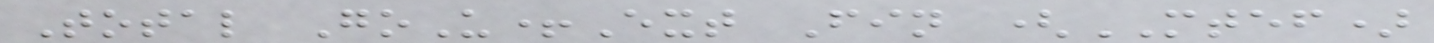Total GoU+Ext Fin (MTEF)
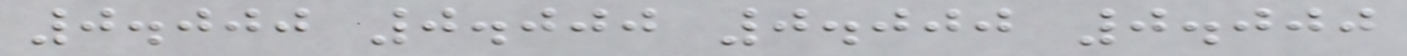0.000 0.000 0.000 0.000
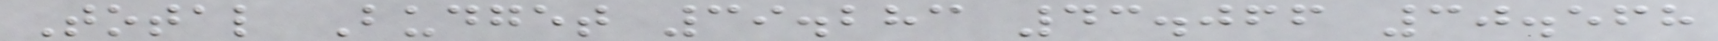Total Budget 39.283 43.066 30.568
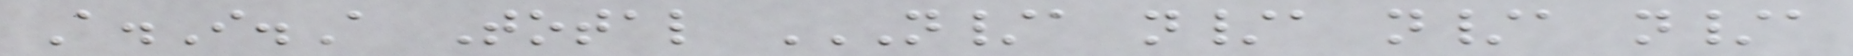A.I.A Total N/A N/A N/A N/A
